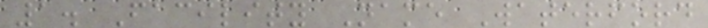1. Facility Name Waterford
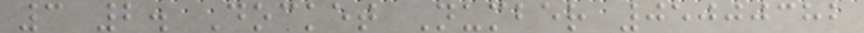3 2. Docket Number 05000382
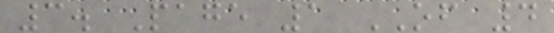3. Page 1 OF 4
